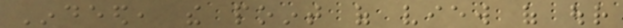Indeed, the point of view of our
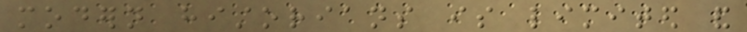modern historians is limited and
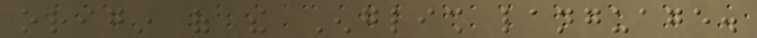origin of the English language.
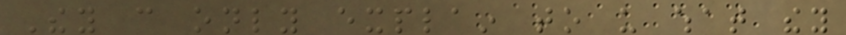They can only explain to us what they
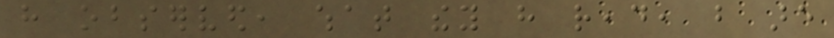have observed, what they have read, but are
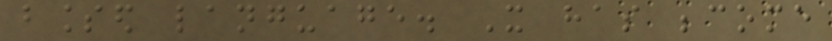blessed language. It has become
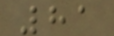81
